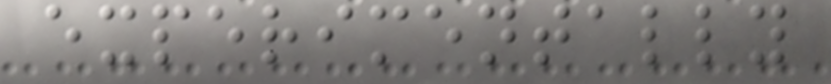experimentally
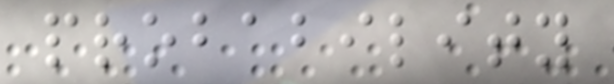probability
